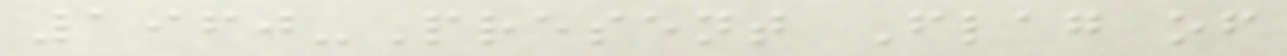1960-Present Flag of
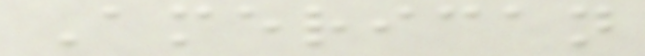American
